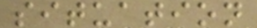situation
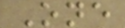One
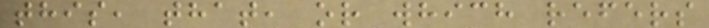this, that, or which refers
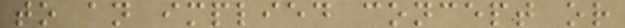to an implied concept or
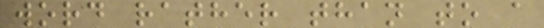word rather than to a
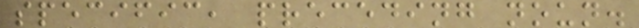specific, preceding noun.
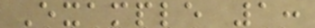Example 1:
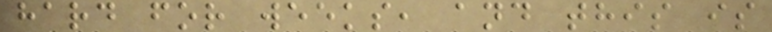hard for weeks, and this is
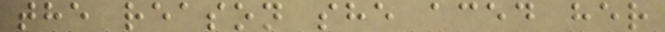the reason she aced her
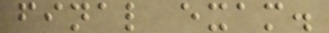final exam.
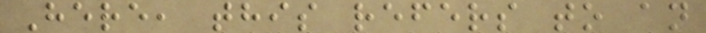Here, this refers to an
